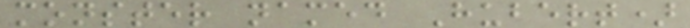monster named Hubert)
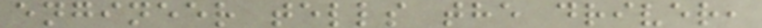engineer tells the driver,
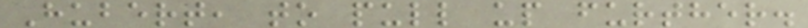Hubert, to pull up further.
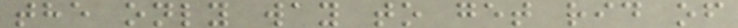the only way to get rid of
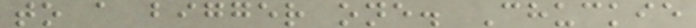to a bigger one. Chuckie
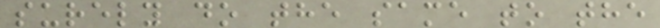surely do the same to the
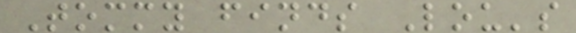Tommy finds Lou's
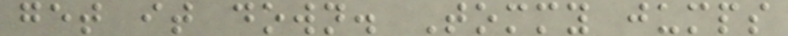get it down. Tommy jumps
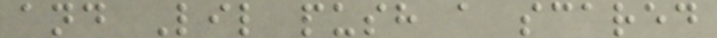and Lil push a scared
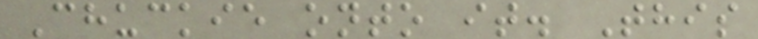Chuckie onto it. This
